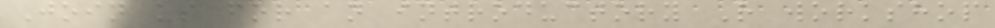Join us for an introductory R workshop
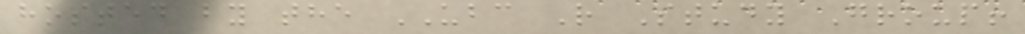hosted by the UBC R Study Group!
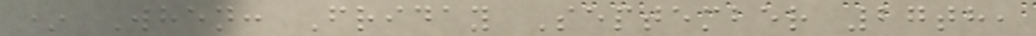* When: Friday September 27th,
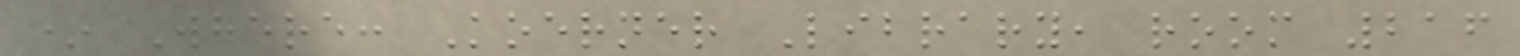* Where: Koerner Library, room 216
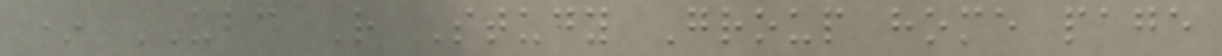* UBC R Study Group home page
